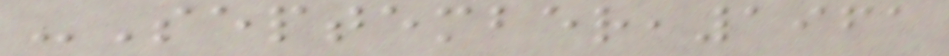-September,1961
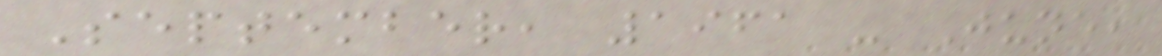September, 1961 - June,
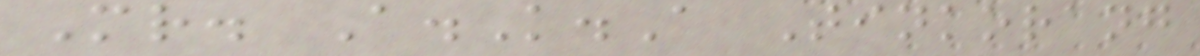Mr. A.K.A Tinkorang
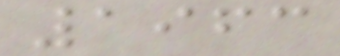1963
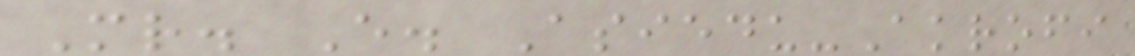Mr. E. Asiedu-Akrofi
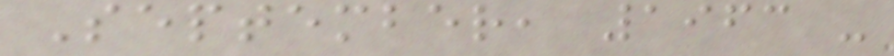September, 1963 -
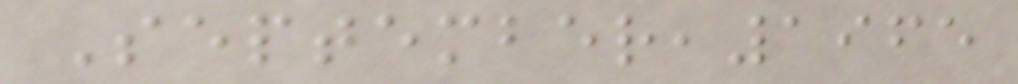September,1965
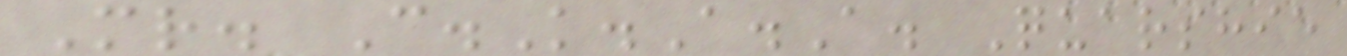Mr. C.K.A.A. Quarshie
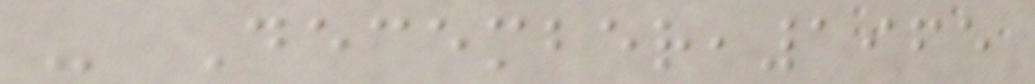- December,1965
